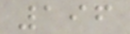196
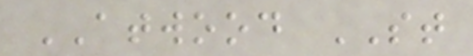ATWOOD ST
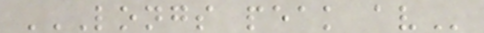LONGS PEAK AV
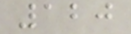120
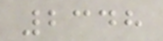2348
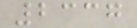2337
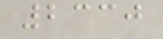2330
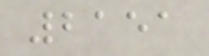2151
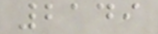2149
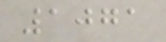1071
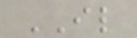IL
